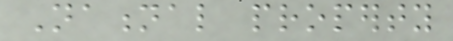National property
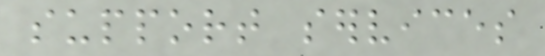support services
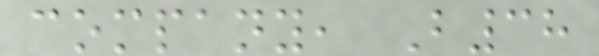company, B38
